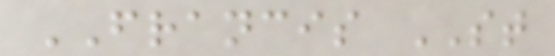FRANCIS ST
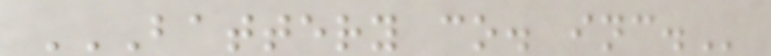BATTERY CO. INC.
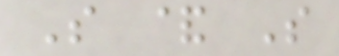S & S
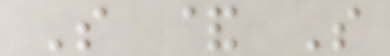S & S
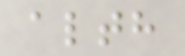alth
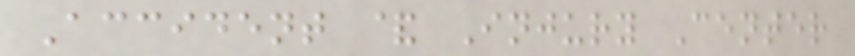Accident & Injury Center
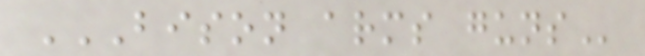BISON ARMS GUNS
